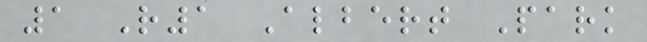1 R1 Albert Park
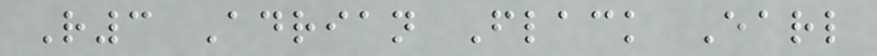R3 Adrian Flack Earl
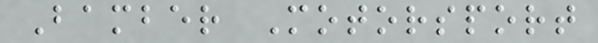Bamber Motorsport
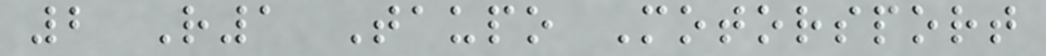2 R1 Taupo Motorsport
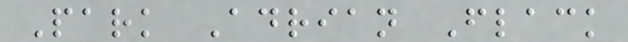Park Adrian Flack
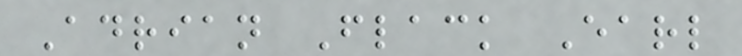Adrian Flack Earl
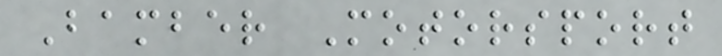Bamber Motorsport
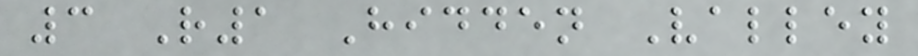3 R1 Hidden Valley
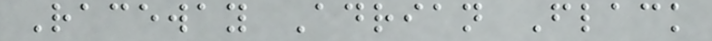Raceway Adrian Flack
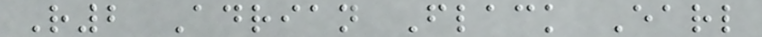R2 Adrian Flack Earl
